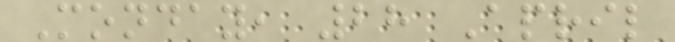Monday, 28 April
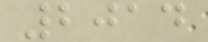2014
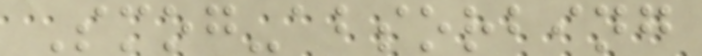Smog-absorbing
